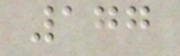177
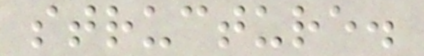structure.
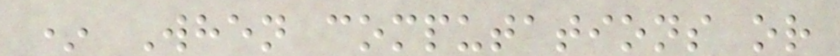* When computations or
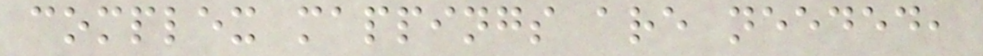complex mappings are needed,
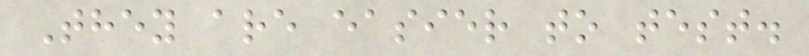They are easier to test.
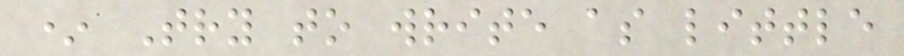* Try to write as little
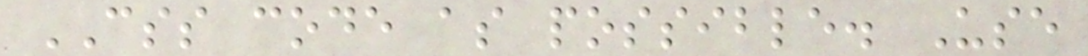CSS code as possible. Use
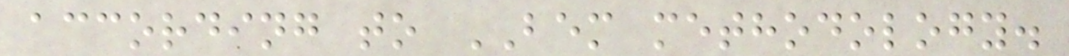according to BEM methodology.
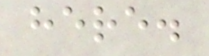here.
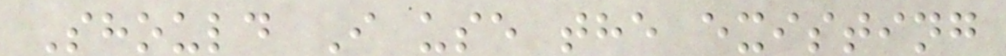Should I use the existing
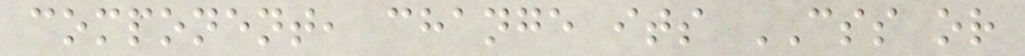component, change its CSS or
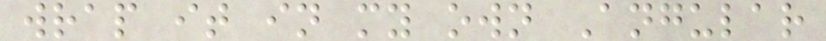wrap it in my own Angular
